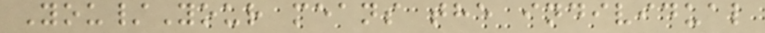You/Your means the individual
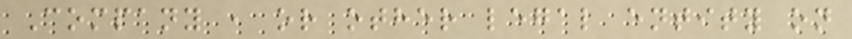Company , or other legal entity on
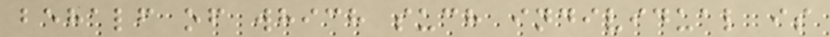behalf of which such individual is
